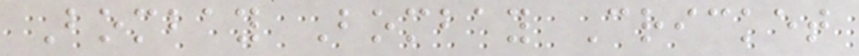Bombay Bombay Cricket
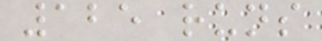125 runs
